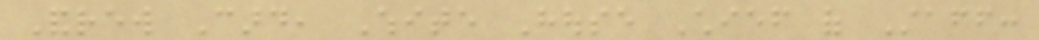Andrew Card, White House Chief of Staff:
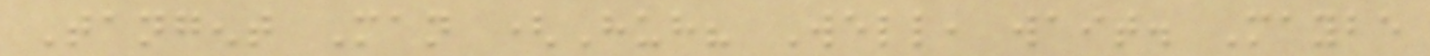Tangent Man (Huh? Well, wait. Maybe
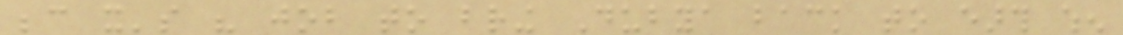because it's his job to bring Dubya back to earth when
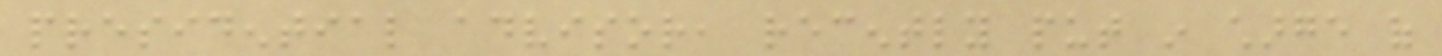presidential advisor, recently put in charge of
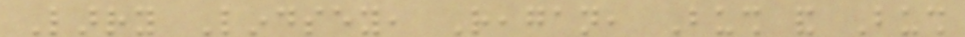Larry Lindsey, Reagan, Bush and Bush
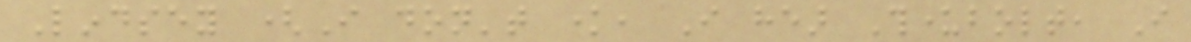Lindsey (I don't know, I hear Thunderbolt, I
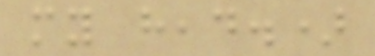my head.)
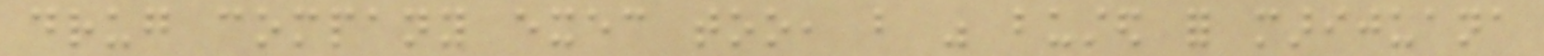drug company exec too, but was busted for marijuana
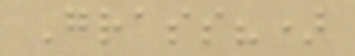Grass?)
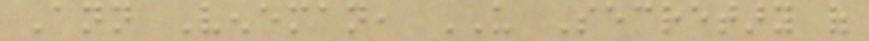Ann Veneman, US Secretary of
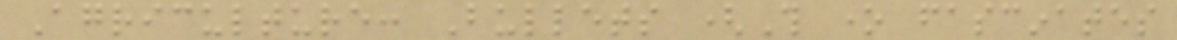Agriculture: Bullets (This one fascinates
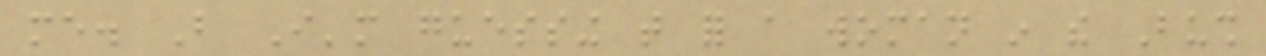me. But I'm guessing that for a woman in the Bush
